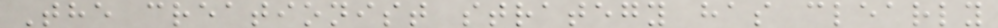The creationist strategy has clearly
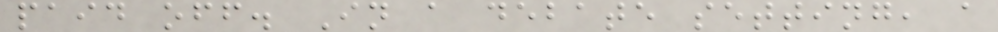paid off. In a debate setting, a
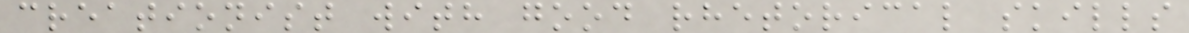creationist with good rhetorical skills
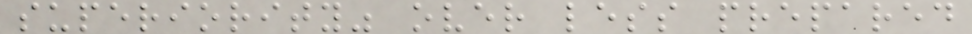superiority" over less prepared
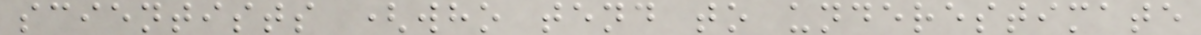scientists (who tend to underestimate
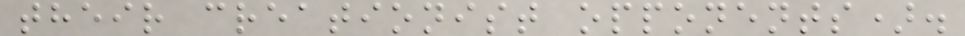their creationist opponents).
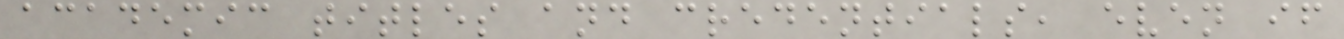academic titles and credentials, even if
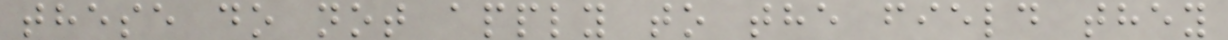these do not apply to the field they
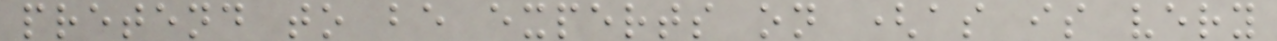pretend to be experts on (as is very
